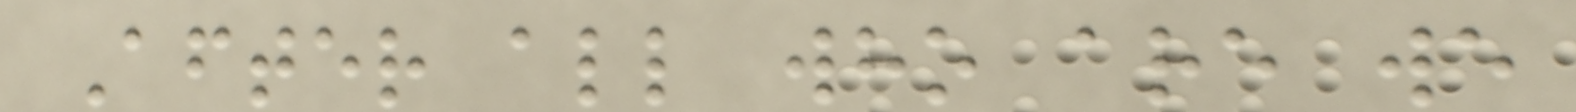After all who are we
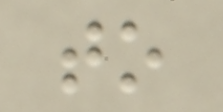to
